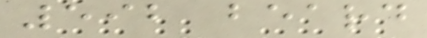592 beard
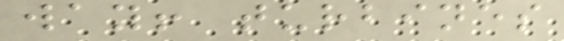way! turbines
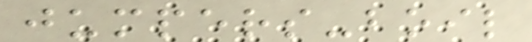jumpers-boil
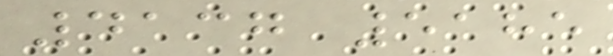4137 5185
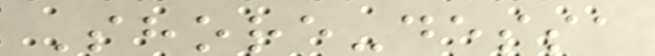Shore-dessa
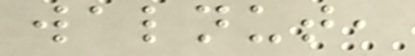walnut,
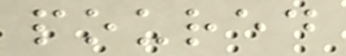poured
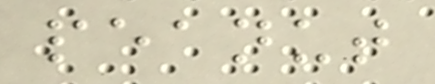peanut
